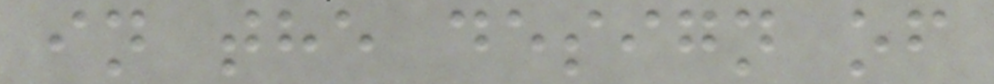in the design of
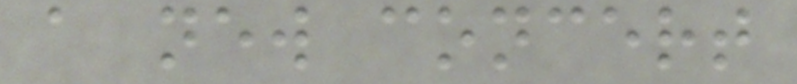a new concert
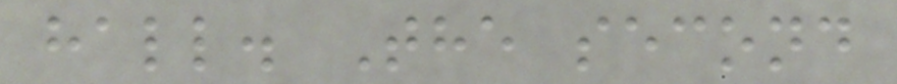hall. The second
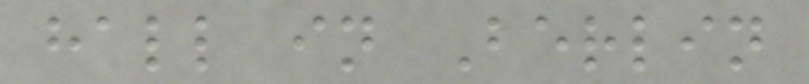hall in Berlin
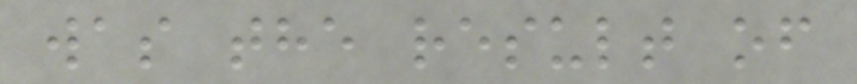was the result of
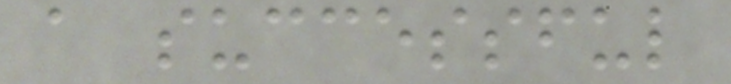a successful
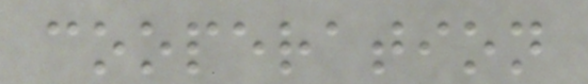cooperation
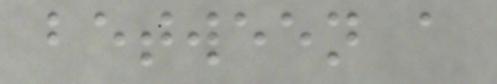between a
